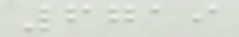6719
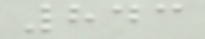843
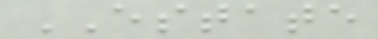ESTATE
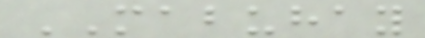MABUHAY
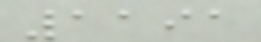1191
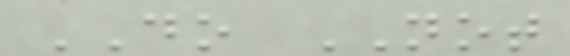DO NOT
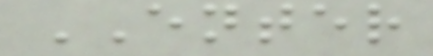ENTER
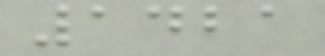1421
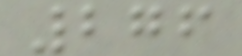276
